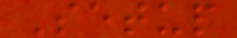Setup
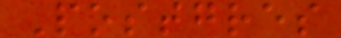Postgres
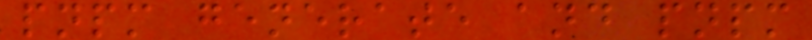pnpm generate and pnpm
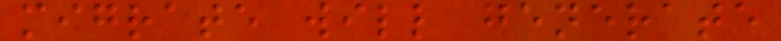migrate will generate
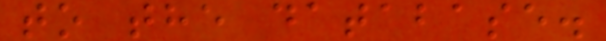to the database.
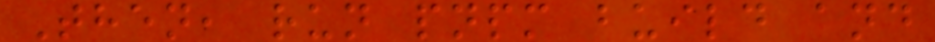Then, run pnpm build and
